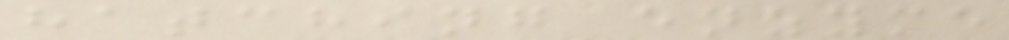hatching enzyme
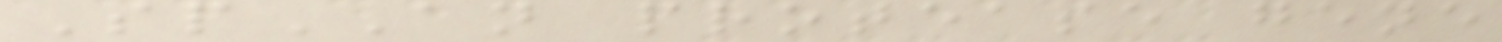SpAN protease gene
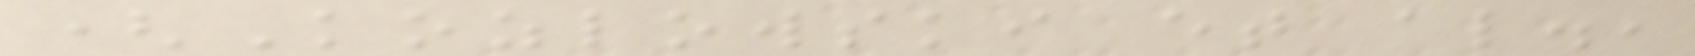(Kozlowski et al.,
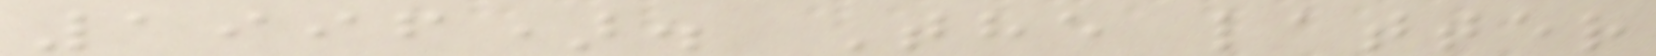1996). The latter
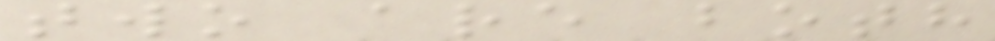two are both
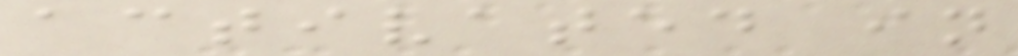activated in
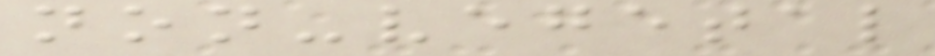non-vegetal
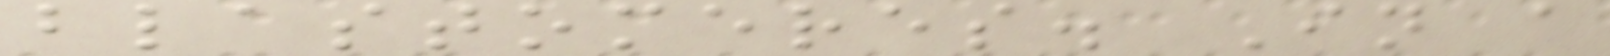blastomeres. In a
